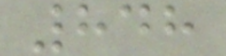848
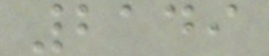2149
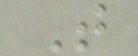T
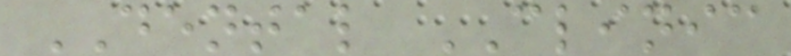DENTAL CLINIC
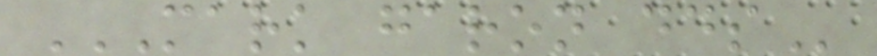MARK GARON DDS
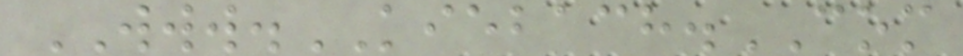WWW.KIEBACH.COM
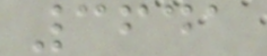3641
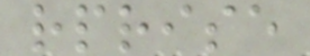rprise
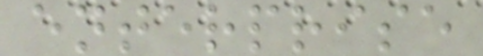enterprise
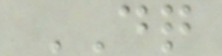DQ
